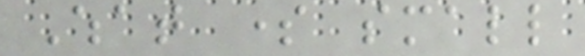What some small
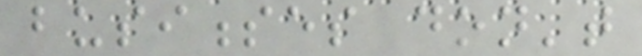businesses don't
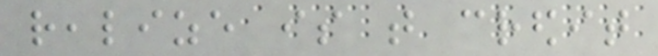realize is that credit
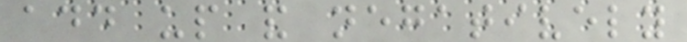add up and negatively
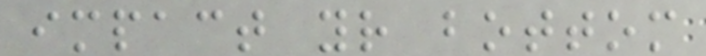impact your bottom
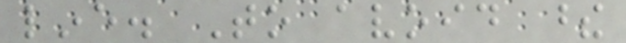line. To avoid these
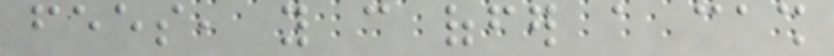fees, you can offer a cash
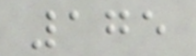175
